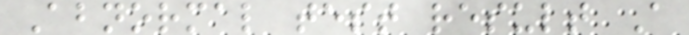Abnormal test result A
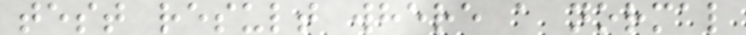test result where a normal
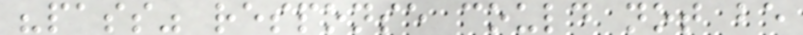"pass" response could not be
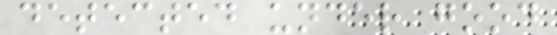detected under good
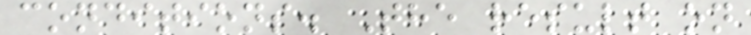conditions. The result on
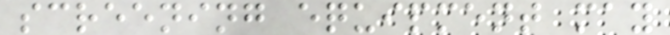screening equipment may
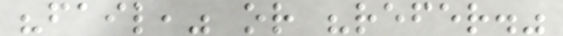"fail," or "refer."
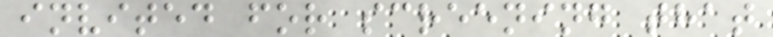invited for screening that
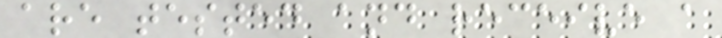are tested and receive a
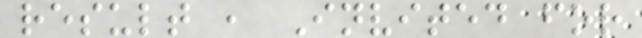result , Invited for
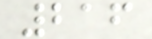216
